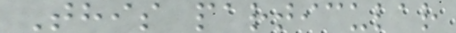This particular
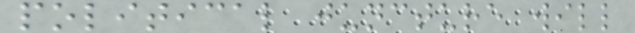political juncture will
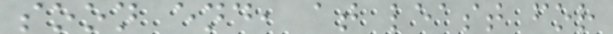soon end, at least for
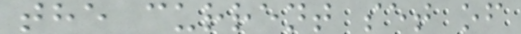the current set of
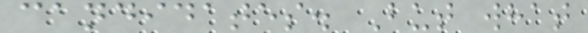candidates. But what
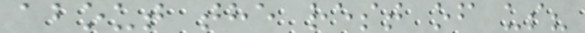about the rest of us?
